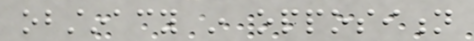obstinacy in opposition
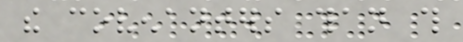the covenanters than this
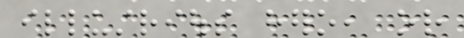illustrious hero, or
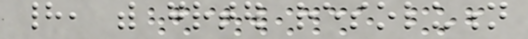had, with greater resolution
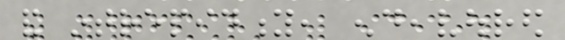and intrepidity, endeavoured
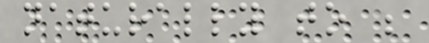naturally to be
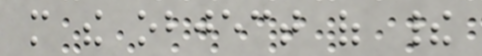more the object of their
